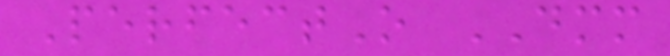PerfectO DMM
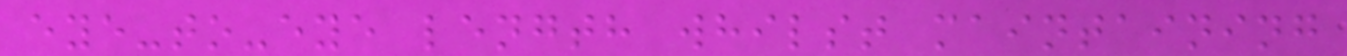eye-to-eye length whilst maintaining
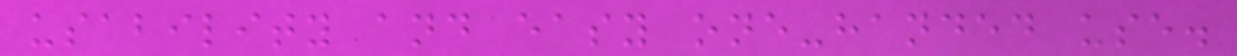usability and easy one-handed use.
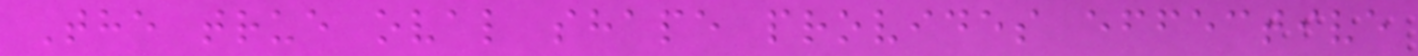The true oval shape provides effective
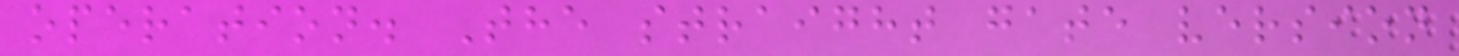operation. The straight gate version
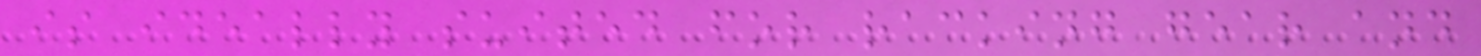is ideally suited for racking gear and
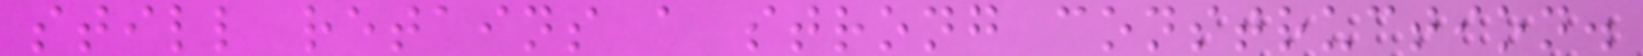still retains a strong construction.
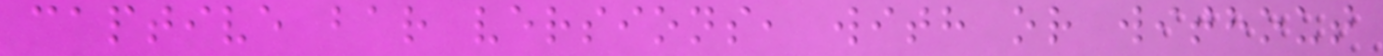captive bar versions, with or without
